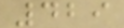429
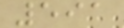591
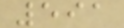591
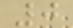0
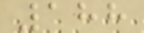188
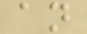an
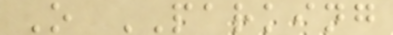O PARKING
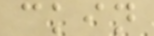ckin
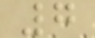7
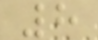8
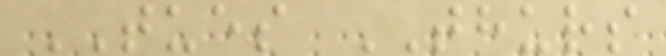TUES THURS
